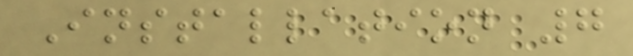Installation 7
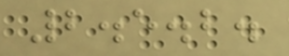2.5.2.
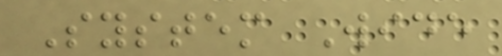System Wide
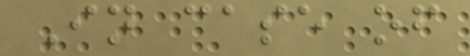In case of
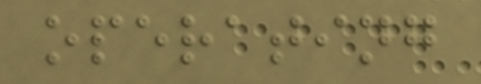operating
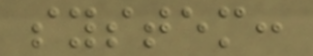system:
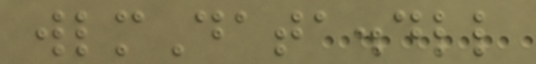wlmData.dll
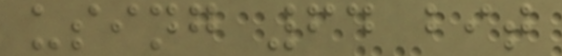using 64 bit
